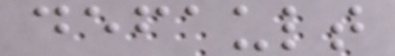default
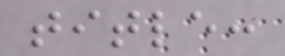title:
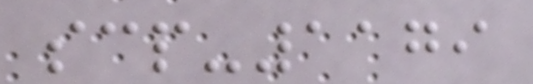scp-1179
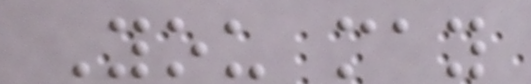You may
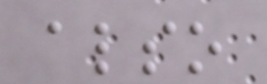also
